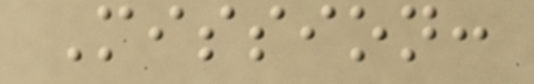Mission:
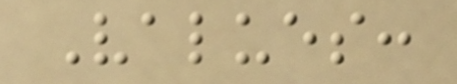Values:
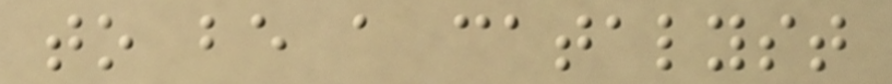to be a catalyst
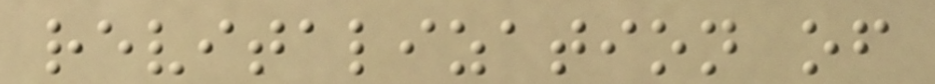revitalization of
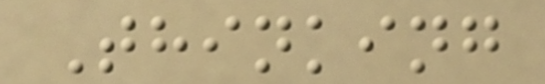Thinking
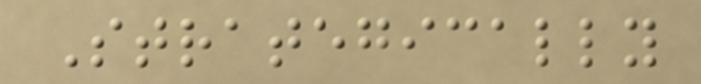Strategically
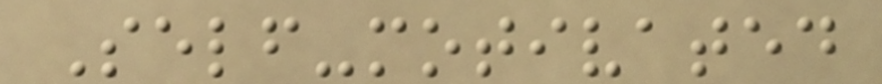Self-motivated
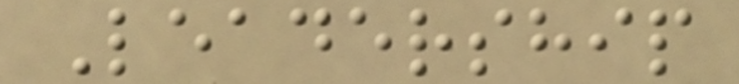Leadership
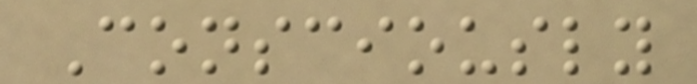Consciously
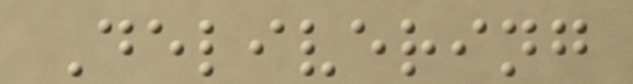Delivering
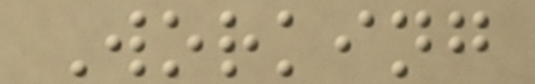Working
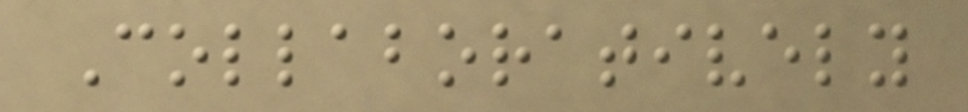Collaboratively
